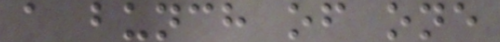a bunch of one
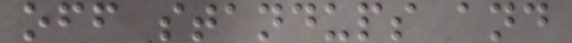off standups and
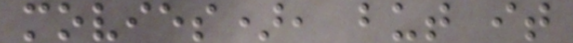movies), but it
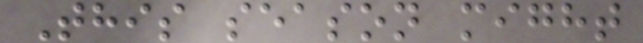This season might
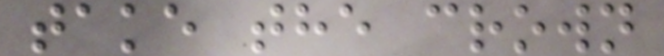take the crown
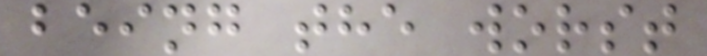being the worst
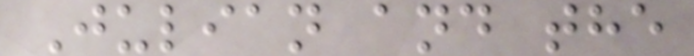Julian and the
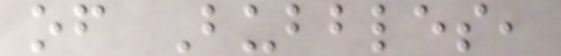of Bubbles,
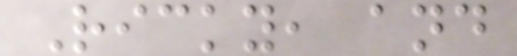Ricky, and
